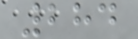284
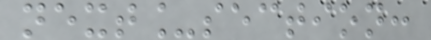next_section:
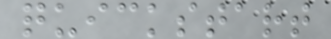quickstart
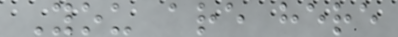You are here
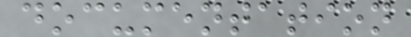documentation
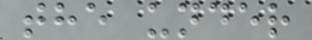the under
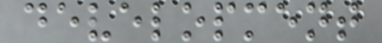development
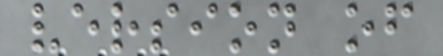version of
